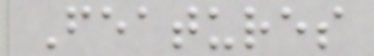Features
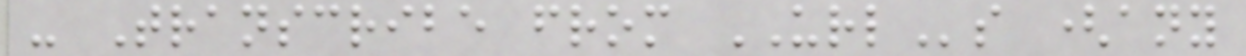- Transcribe from URLs (any
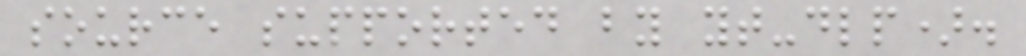source supported by yt-dlp).
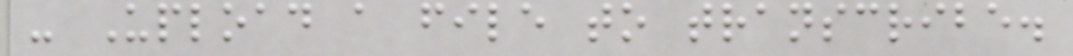- Upload a file to transcribe.
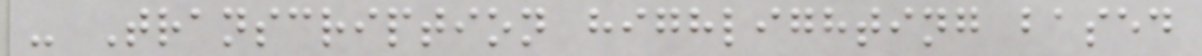- Transcription highlighting based
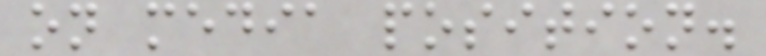on media position.
